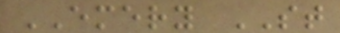EMERY ST
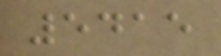5415
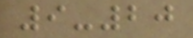9-20
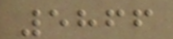5866
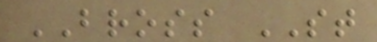BROSS ST
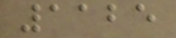1125
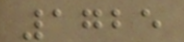1725
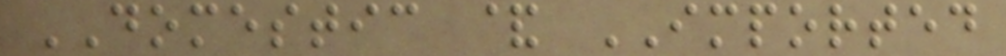DOMESTIC & IMPORTED
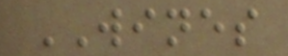WINES
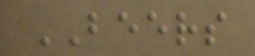BEERS
